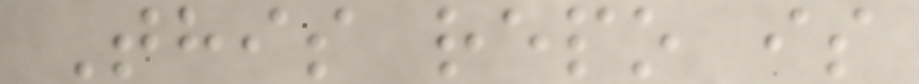This repo is
